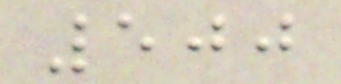500
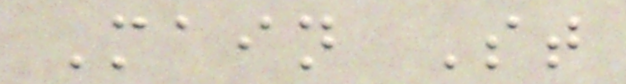Main St
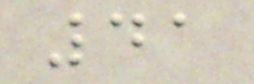41
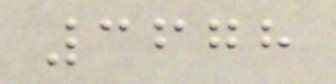3678
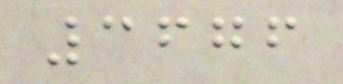3676
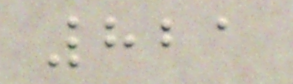821
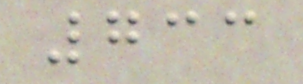733
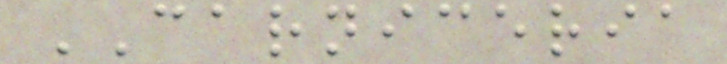CARNICERIA
